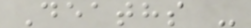Deaths -
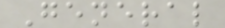General
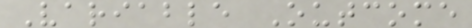Variable Outcome
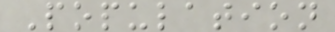Population
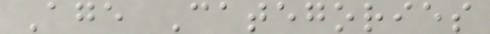Age Categories
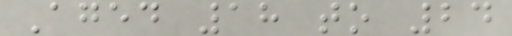Aged 18 to 24
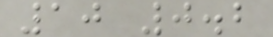10 0.2
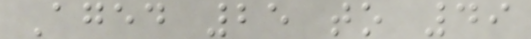Aged 25 to 49
